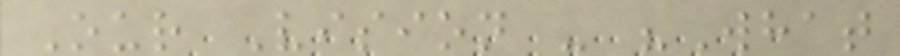Our Vision - "What
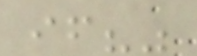if?"
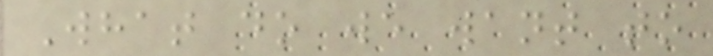What do we want to
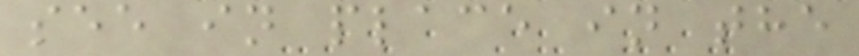see in place in the
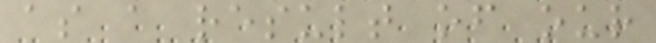as a result of our
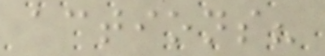actions?
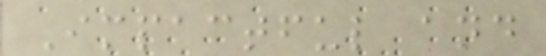Impactful and
